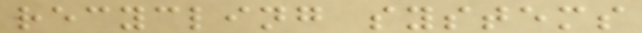recycling systems
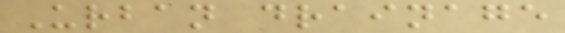Urban drainage
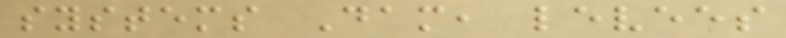systems Dam, levees
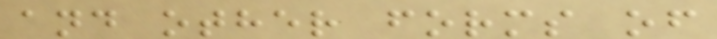and other forms of
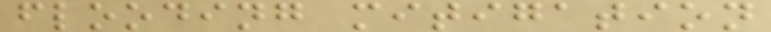flooding mitigation
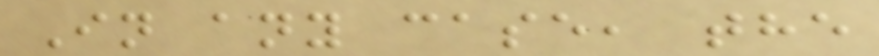In any case, the
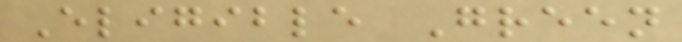Eligible Green
